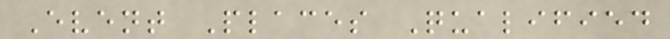Event Places Qualified
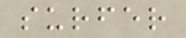surfer
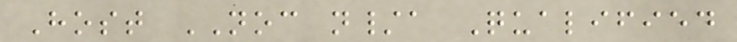Host NOC n/a Qualified
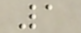1
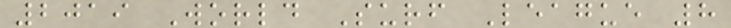2019 World Surf League 8
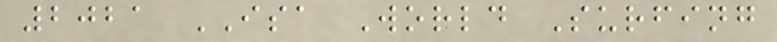2021 ISA World Surfing
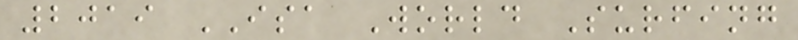2019 ISA World Surfing
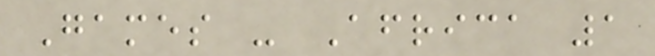Games - Africa 1
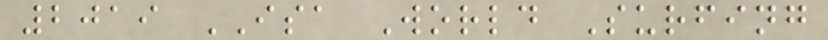2019 ISA World Surfing
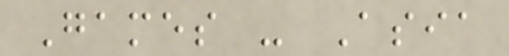Games - Asia
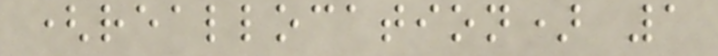(reallocation) 1
